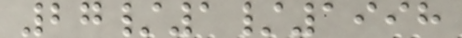27/1/1998
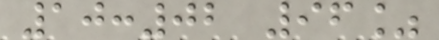10:02 96%
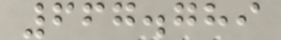667.789
